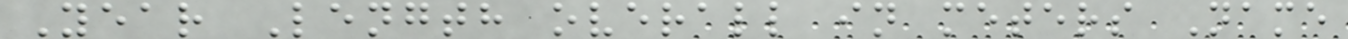Year Length overall in meters Name
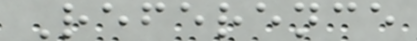Reference
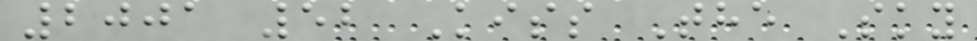2001 52 Kiss The Sky
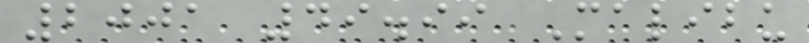2001 49.99 Malibu
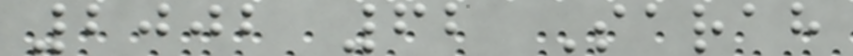2002 62 Sarah
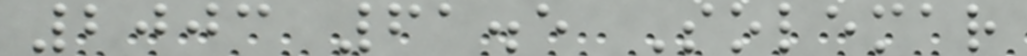2003 61.5 Solemar
